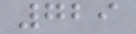729
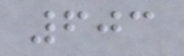603
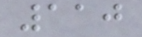110
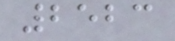2523
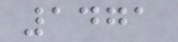1471
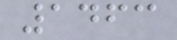1463
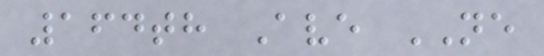164th Ave NE
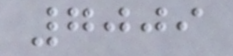7009
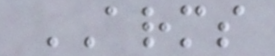ARMS
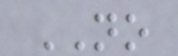NO
